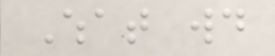What would
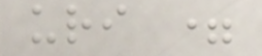uri =
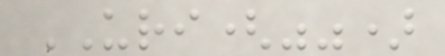URI("")
